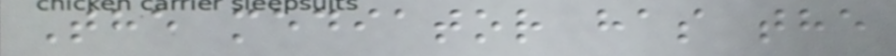The mediator has the
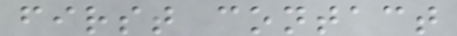first contact
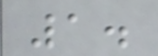1.
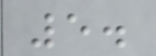5.
